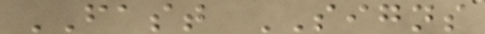FAST SIGNS
